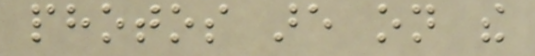photos are on the
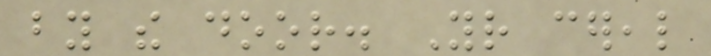by the door. Your cereal
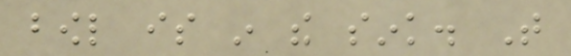bowl is in the sink. That
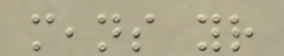means your
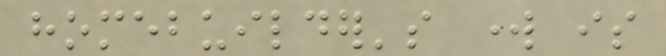homebuilder's work is
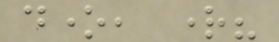done, right?
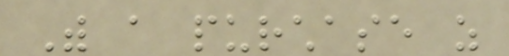With a purchase as
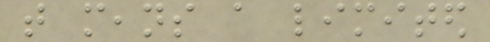that means a limited
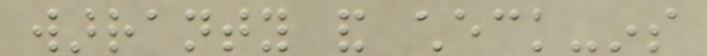warranty and check-ins
